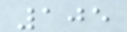105
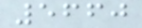5660
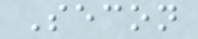Secon
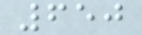650
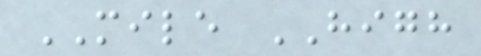MILE HIGH
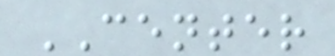CENTER
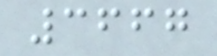3667
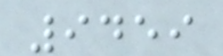9459
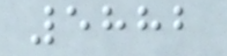5882
